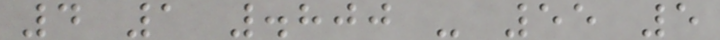4 1 .800 - 55 5
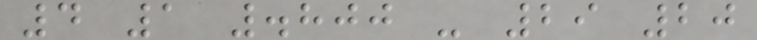4 1 .800 - 29 20
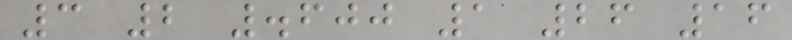3 2 .600 1 26 16
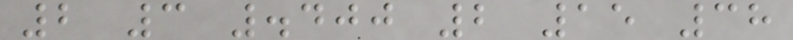2 3 .400 2 15 38
